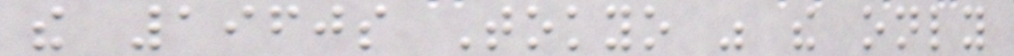the 1960s Tokyo was the only
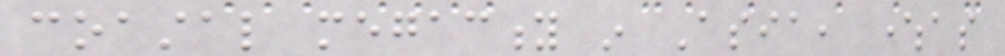coastal megacity in Asia, whereas
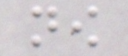now
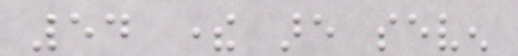54 there are seven
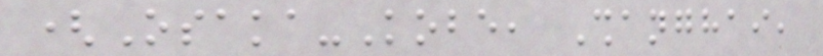(Osaka-Kobe, Shanghai,
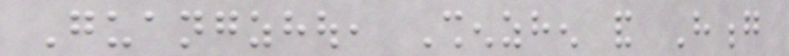Guangzhou, Shenzhen and Hong
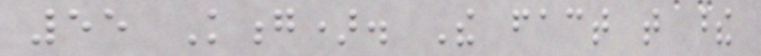55 Kong). The fact that these
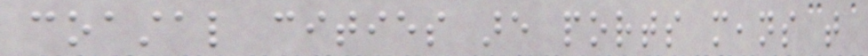coastal cities are ports means that
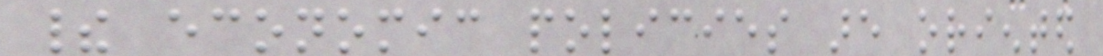their economic policies are oriented
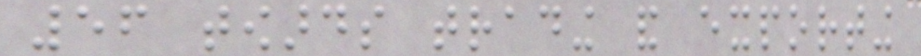56 towards trading and exporting
